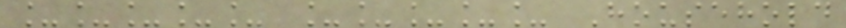_____ _____ Household
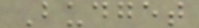Budget
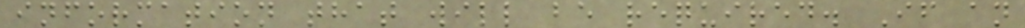information that will be required. If an
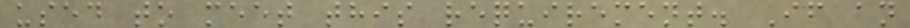used to meet this requirement. If an
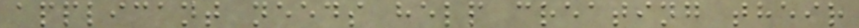applicant needs help creating their
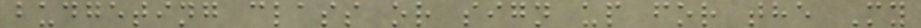budgeting class or sign up for the My
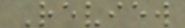Review
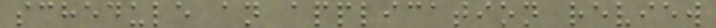schedule an application review
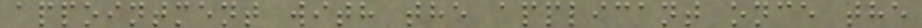appointment with the applicant once the
